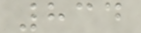834
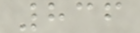836
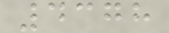4378
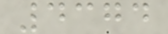4374
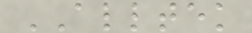ALLTEK
